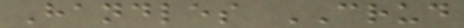Handles CRUD
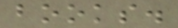books.
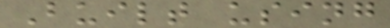Built using
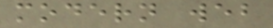modern web
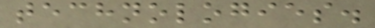technologies.
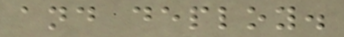and deploy.
